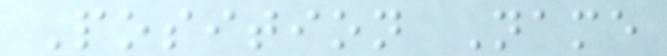Position Name
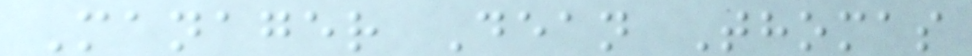Manager Dean Thomas
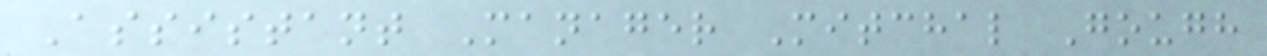Assistant Manager Mitchal Gough
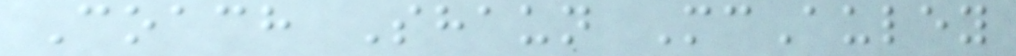Coach Shaun McAuley
